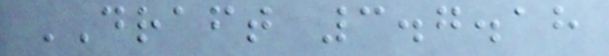DRAFT 3.7.18
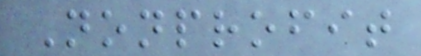Nonprofit
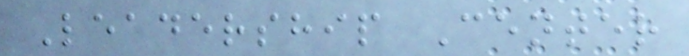Leadership Center
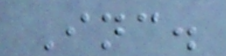Inc.
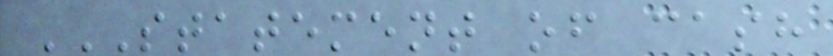STATEMENT OF CASH
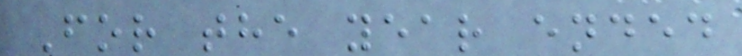For the year ended
